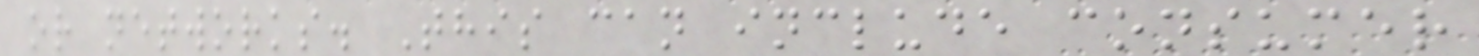or networks. This can include consumer
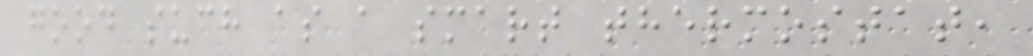good such as a smart thermostat,
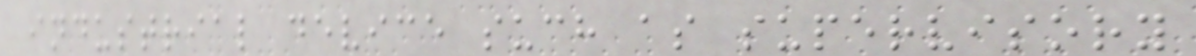industrial device such as supervisory
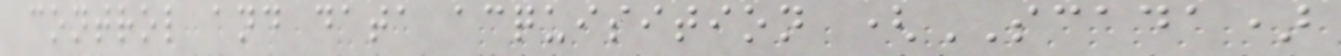control and data acquisition (SCADA)
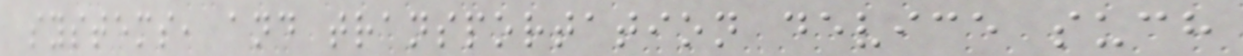systems, and transportation device such
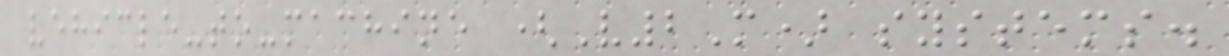vehicle-to-machine (V2M) systems.
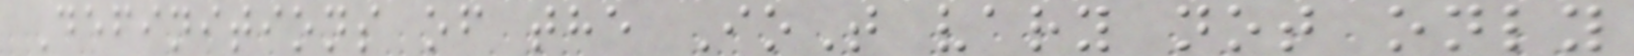Definitions of the IoT vary not only
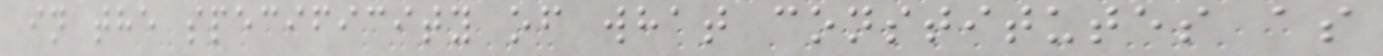in the specificity of what constitutes as
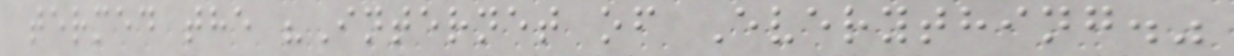termed the "Internet of Everything."
